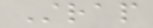Strap
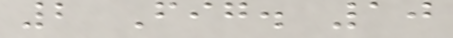2 Fig. 10
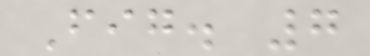Fig. 7
